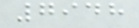7948
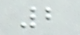2
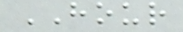HOUR
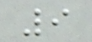9
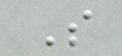S
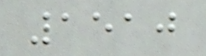1510
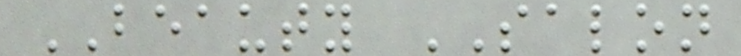BEAUTY SALON
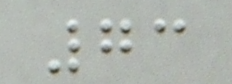73
